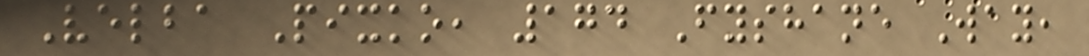Velba Pixko, 174 Fyshane Way,
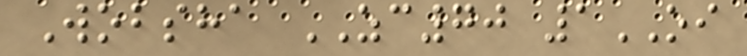Wobsha ZC70 1OI
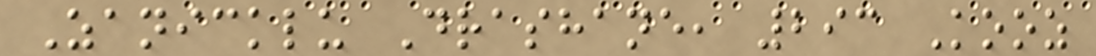Zanicklu Drashane, 293 Kooz
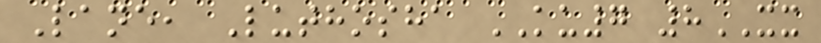Lane, Luthosha KU7 8XX
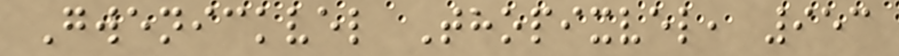Gwenickvel Thopixvel, 953
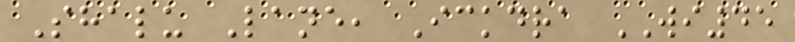Shalu Lane, Ickdra WI45
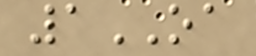1OA
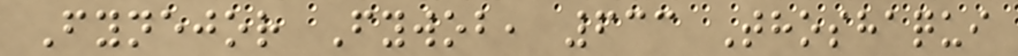Fynejor Fywob, 633 Thoshaqui
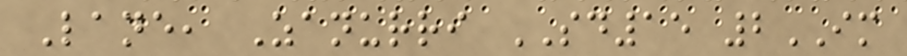Lane, Zanurri SD15 2IM
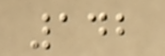142
